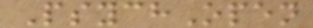PsychOpen
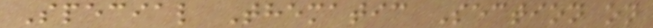Special Thematic Section on
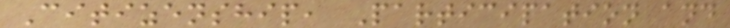Citizenship, Participation and
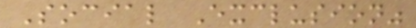Social Exclusion"
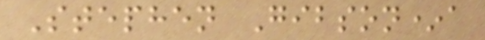Stephen Gibson*a
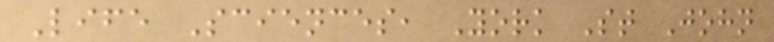Life Sciences, York St John
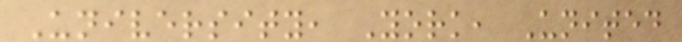University, York, United
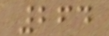264
